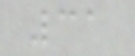31
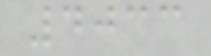4033
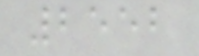2552
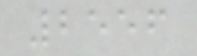2556
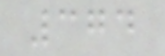374
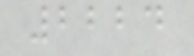2224
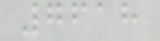7618
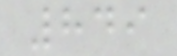849
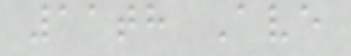11th Ave
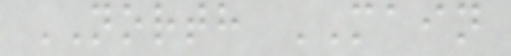NORTH MAIN
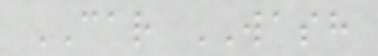CAR WASH
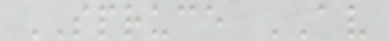SPRUCE AV
